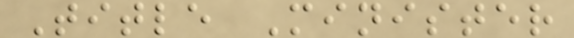Title Minister
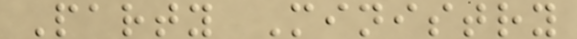Party Ministry
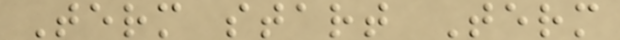Term start Term
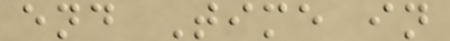end Time in
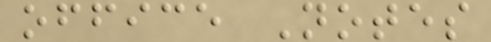office Notes
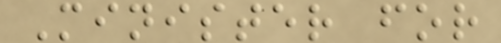Minister for
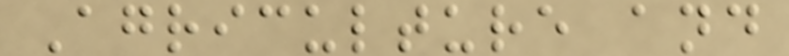Agriculture and
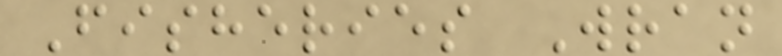Fisheries Wran
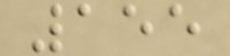155
